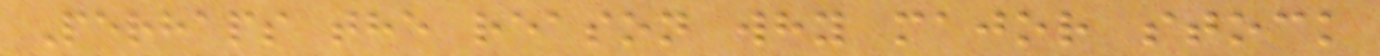Perhaps the reason why major stock
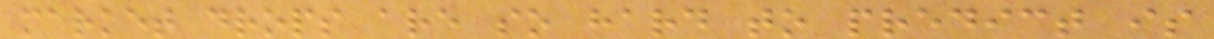market drops are so hard to predict is
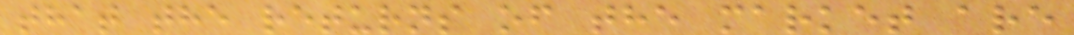that the returns of the market are
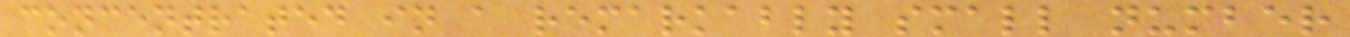concentrated in a remarkably small number
